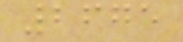2675
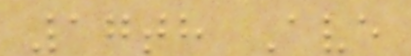17th Ave
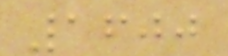1600
